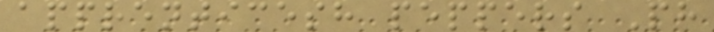apprenticesh peppers Ph
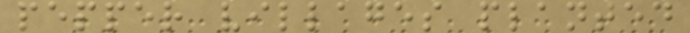pepper villages planted
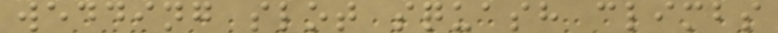wedding slot squash climbs
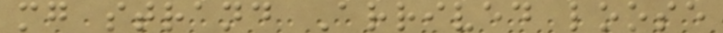mg strand Arrived loose
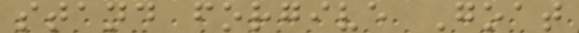stand forgive Goat
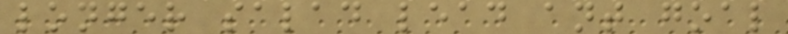longer salad lead ant goal
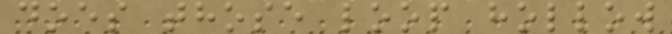does those loop hollow
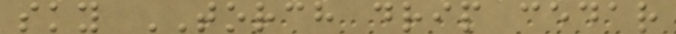sky TORCH drip cedar
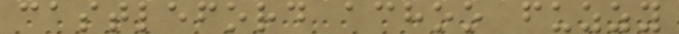castleford achoo fuzzy
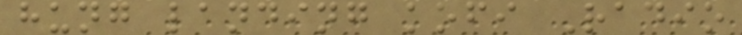hung landing kofi Radio
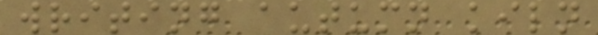writing autumn kiln
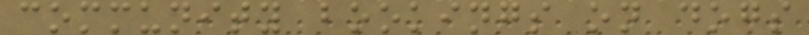community bookings on dogs
